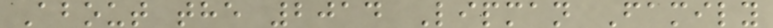About the 2014 Lipman Family
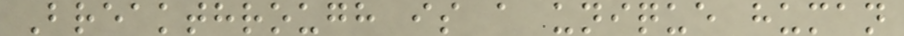Breakthrough is a unique human
